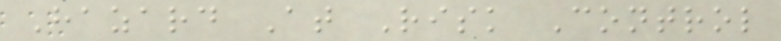Hazard At Risk Control
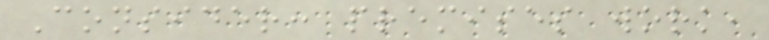Consider: premises work,
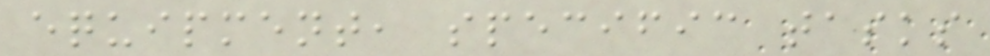equipment, specific tasks
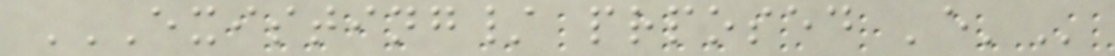EXISTING/ PRPOSED 'E'
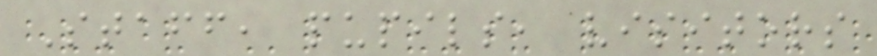Staff, pupils, visitors
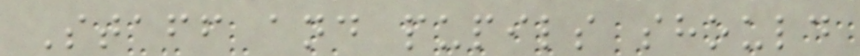Staff and pupils should
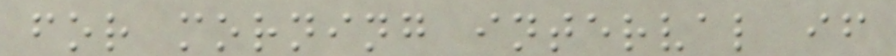for morning interval if
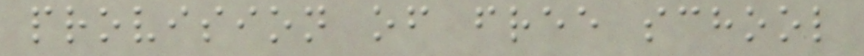provision of free school
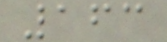163
